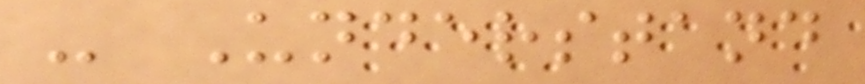- Understand
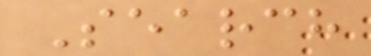Search
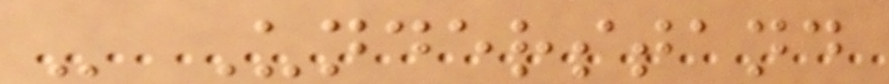- Understand
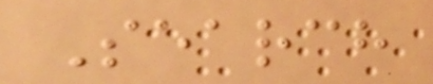Search
